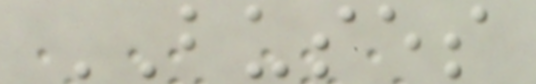BUSES
